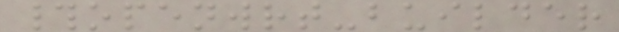#openwrt-builder
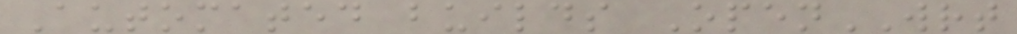Automated builds OpenWRT
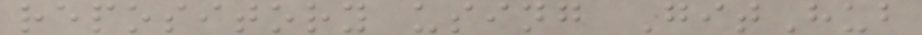repository using GitHub
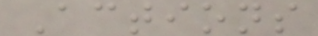Actions
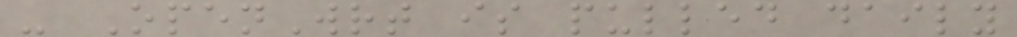- OpenWrt is pulled daily
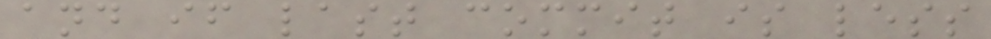and if last commit is less
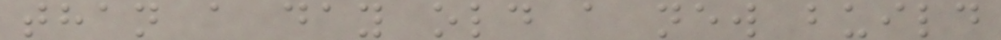than a day old a new build
